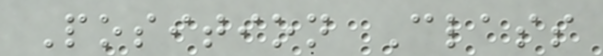Position Class
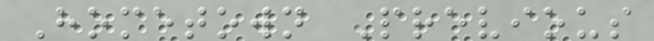Hometown Previous
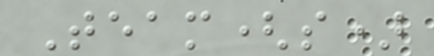Team(s)
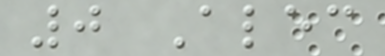0 Alec
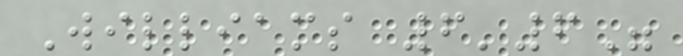Williams 6'6"
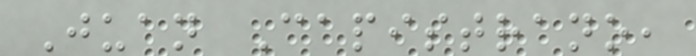Juan Capistrano,
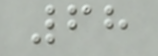68
